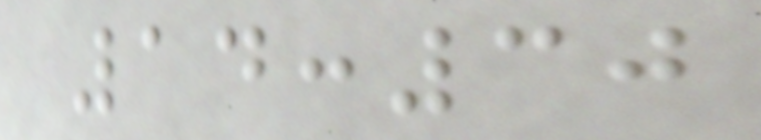14:30
